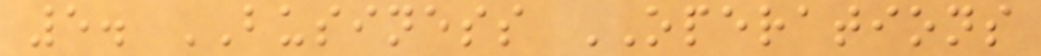5. BUSINESS OPERATIONS
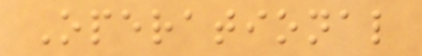Operational
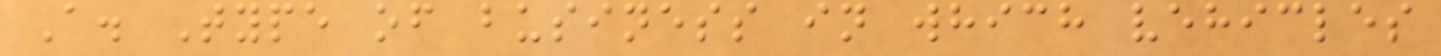A. Type of business in which vehicles
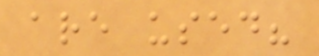are used?
